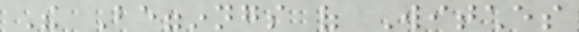The Begginngs of Witches
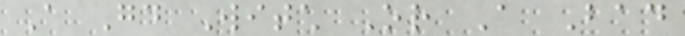A Good Witch Or A Bad
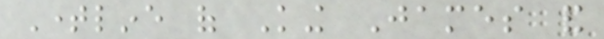Timeline of King James and
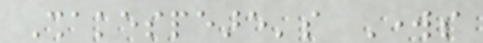Shakespeare's Works
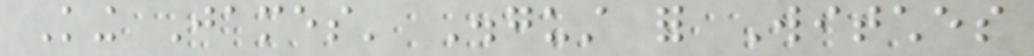King James' Disgust for Witches
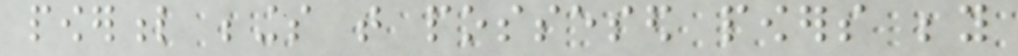powerful beings that possesed powers beyond
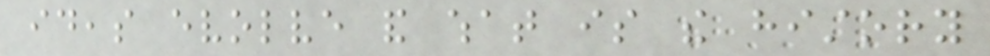ideas evolve and what is the history
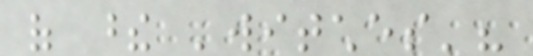of these 'witches'?
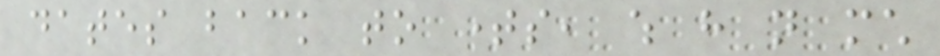dates back to times, which have not much
